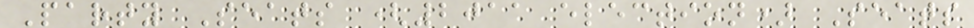Party Seats (2011 election) Seats
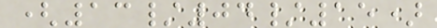(13/04/15)
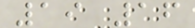19 16
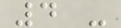4 -
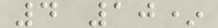4 10*
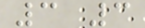3 3
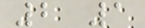2 1
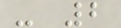- 2
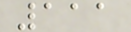111
